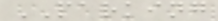PARKING
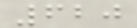620
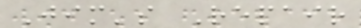Jim's Repair
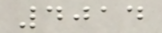4014
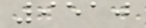9510
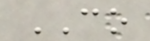CO
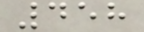458
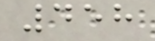458
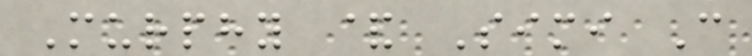Murphy & Simi C
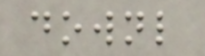downl
